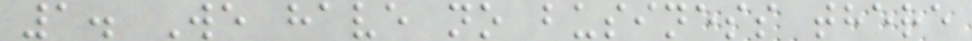1. We have no business there
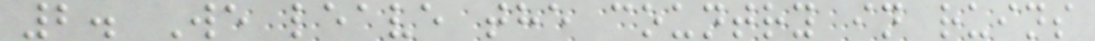2. We leave the country in ruins
